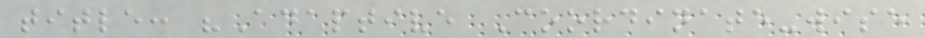title: "Adaptive Coordinate-wise
